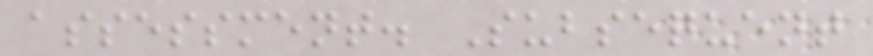assessment. Subsequent
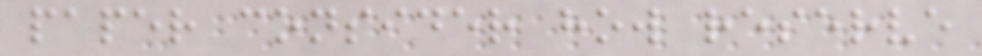paper consider how reserve
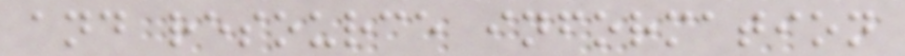and resource information
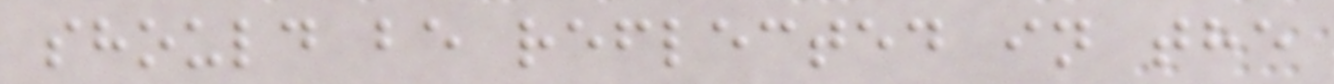should be reflected in the
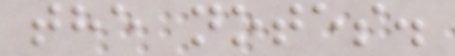the notes.
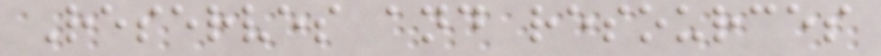Reserves and resources
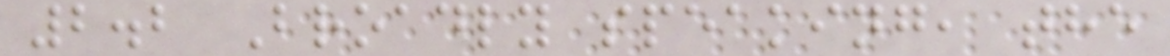2.2 Broadly speaking, the
